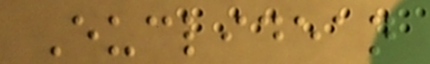Euclidean
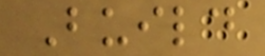Build
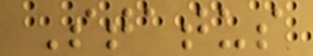Status
